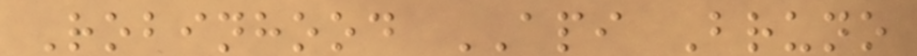Robinhood API Bruno
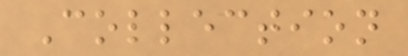Collection
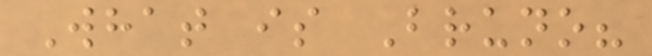What is Bruno?
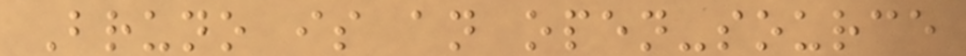Bruno is an open-source
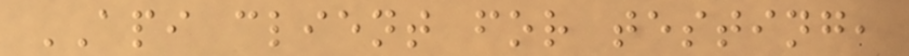API client for testing,
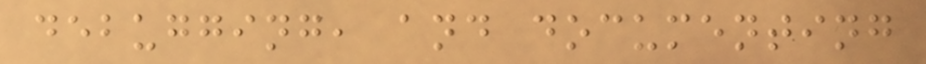debugging, and documenting
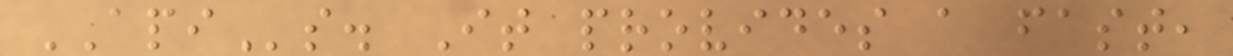APIs. It provides a fast,
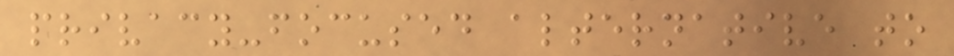privacy-focused alternative to
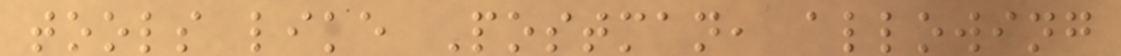tools like Postman, allowing
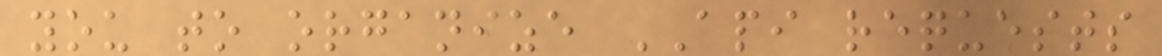you to organize API requests
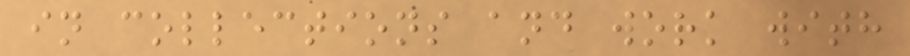in collections and work with
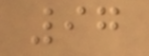97
